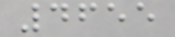4655
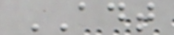ADT
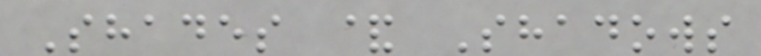Shades & Shadows
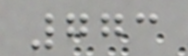773
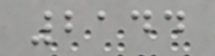2144
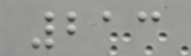213
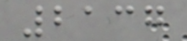2137
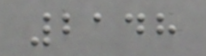2148
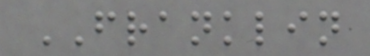FRANKLIN
